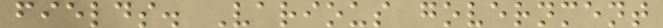fields. Various government
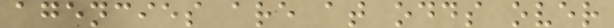agencies are at odds over
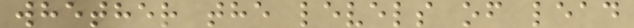whether the levels of lead
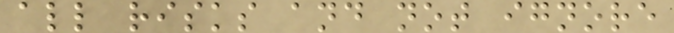all risks and not ignore
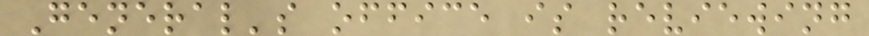General's office is reviewing
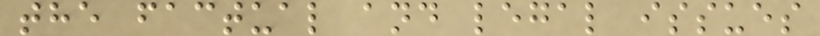the factual and legal issues
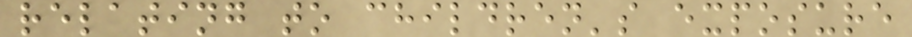relating to children's exposure
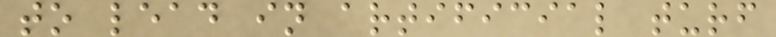to lead in artificial turf
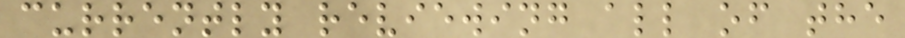currently reviewing all of the
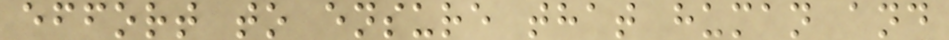effort to ensure that human and
